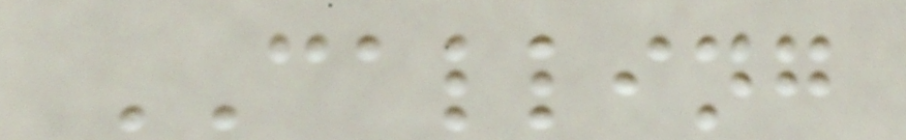CALLING
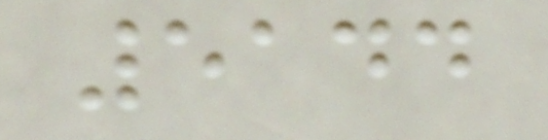5144
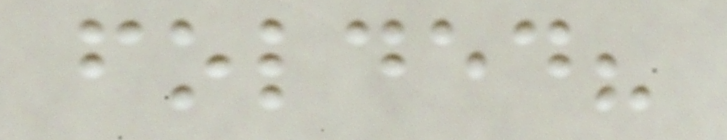folded?
